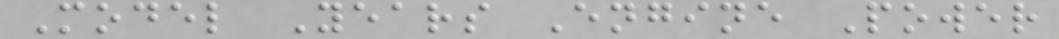Model Years Engine Power
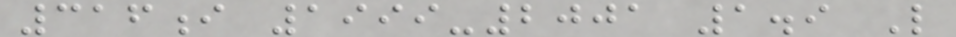316i 1999-2001 1.9 L
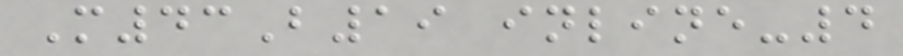M43B19 inline-4
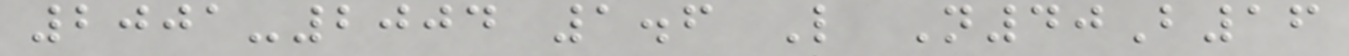2001-2004 1.6 L N40B16
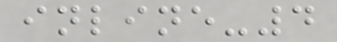inline-4
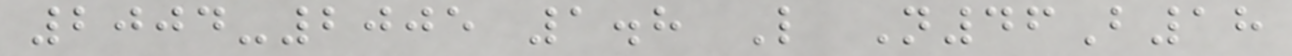2004-2005 1.8 L N46B18
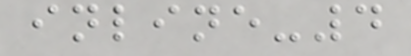inline-4
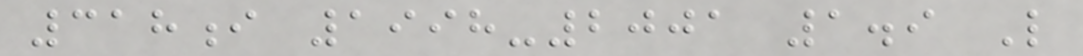318i 1998-2001 1.9 L
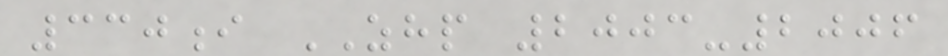330i ZHP 2003-2006
